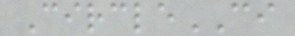CircleCI
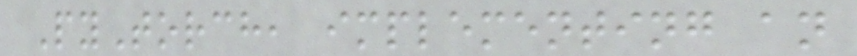PyTorch, implementing an
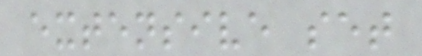extensive set
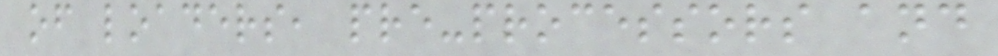of loaders, pre-processors and
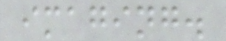imaging.
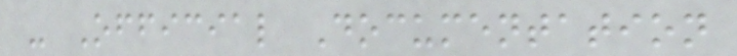- Official Documentation
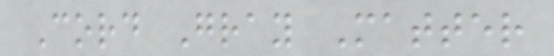Cord Gray Matter
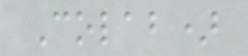Colab)
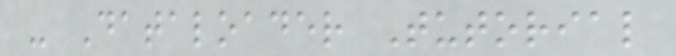- Dataloader Tutorial
